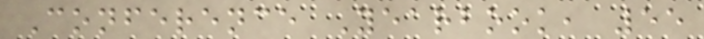Conference Yearbook, 55
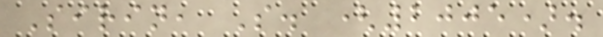Sirin, S. (2005).
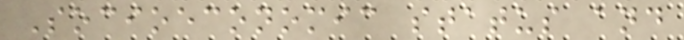Socioeconomic status and
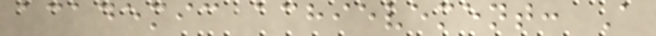academic achievement: A
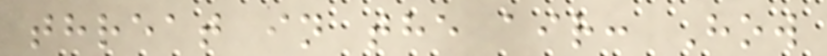threat in the air: How
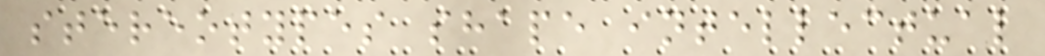stereotypes shape intellectual
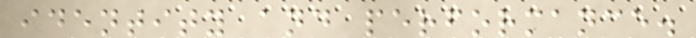identity and performance.
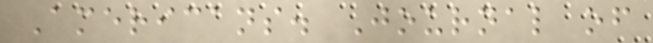Americans. Journal of
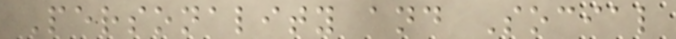Personality and Social
